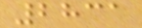2831
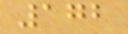172
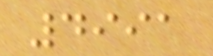4991
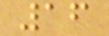16
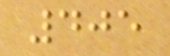405
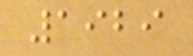1929
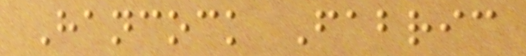Hancock Fabric
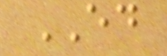ED
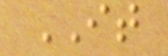IT
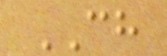CH
